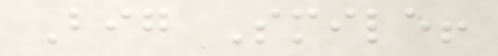Big Smile!
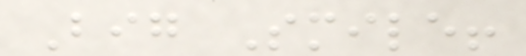Big Smile!
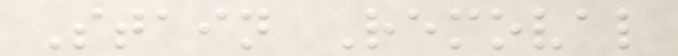Stain Removal
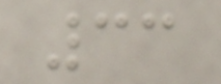33
